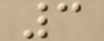3
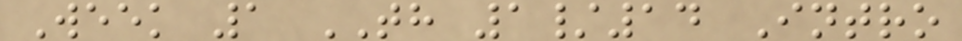Week 1 TH 1/14 Intro
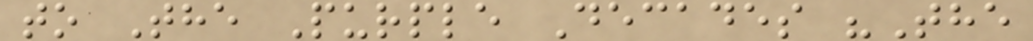to The Purple Decades "The
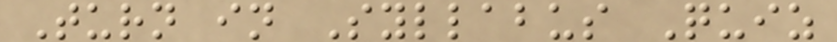Turn in Syllabus Quiz
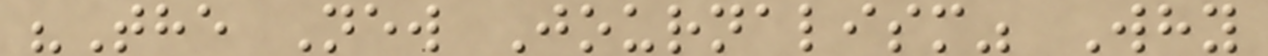"The New Journalism" Why
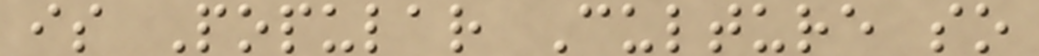is Popular Culture so
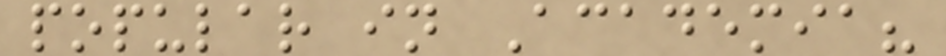popular in Academia?
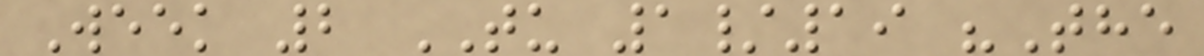Week 2 TU 1/19 "The
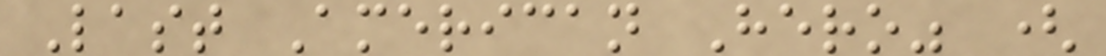Last American Hero" (
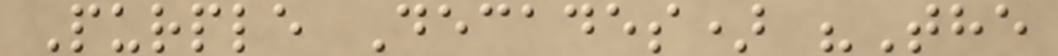Purple Decades) "The
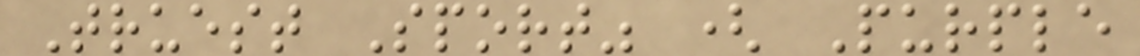Truest Sport" ( Purple
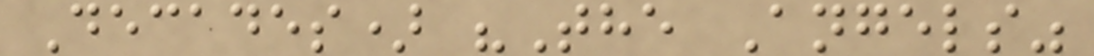Decades) "The Angels"
